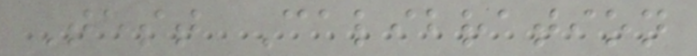Test Calibration
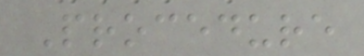Procedure
